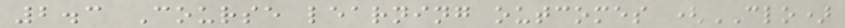2.3 Course learning outcomes (CLO)
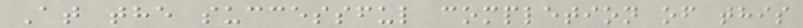At the successful completion of this
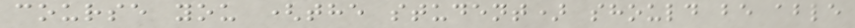course you (the student) should be able
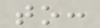to:
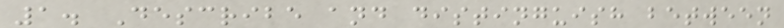1. Describe and distinguish between
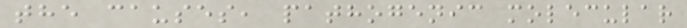the causes, pathogenic molecular
